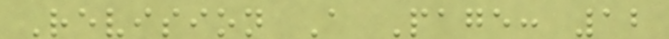Revision A Page: 12
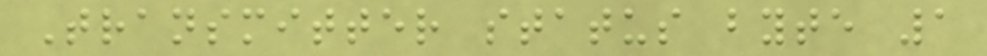Transmitter status byte 1
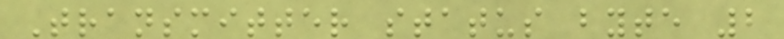Transmitter status byte 2
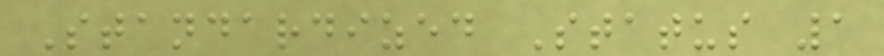Standardized Status 1
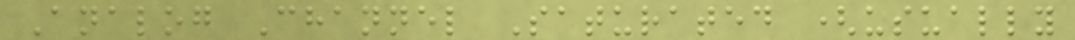Analog Channel Saturated (usually
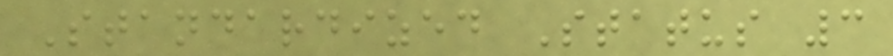Standardized Status 3
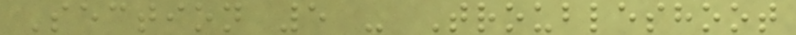Section 5 - Troubleshoot
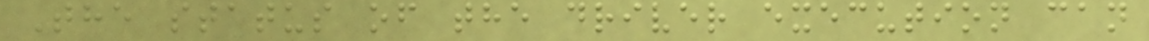The status of the driver execution can
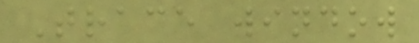Trace window
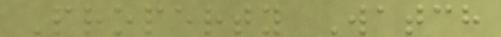Property Watch
